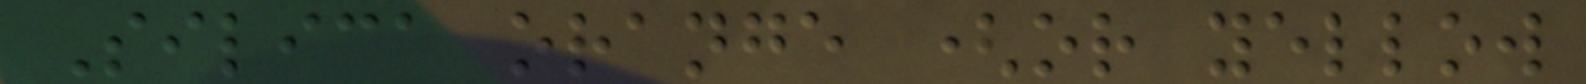Silica orange (or yellow
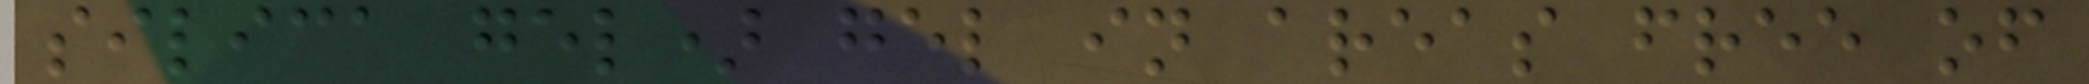silica gel) gel in areas free of
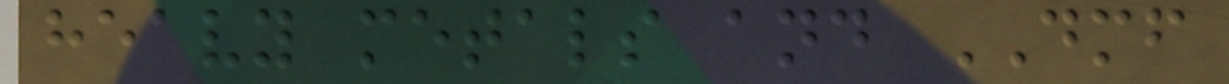heavy metals and DMF
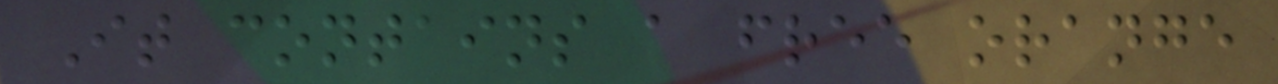It contains a free orange
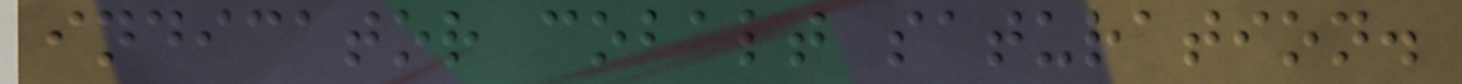indicator cobalt saturation.
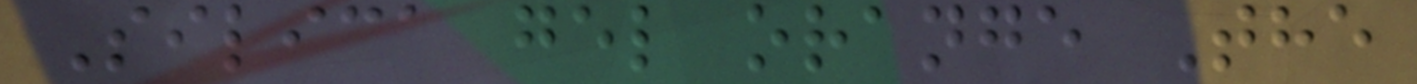Silica gel orange The
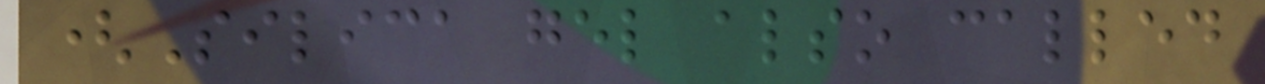(Silica gel also called
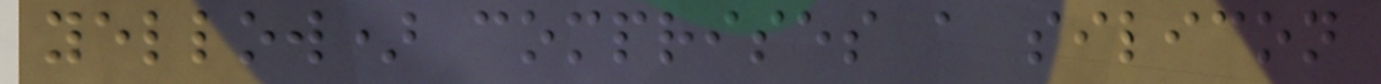yellow) comprises a silicon
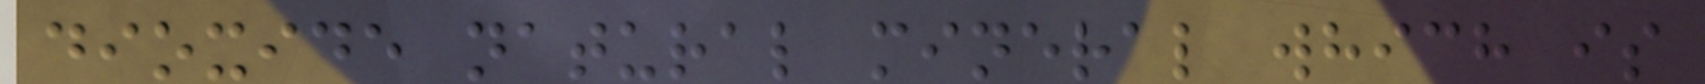dioxide natural mineral which is
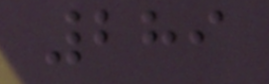289
